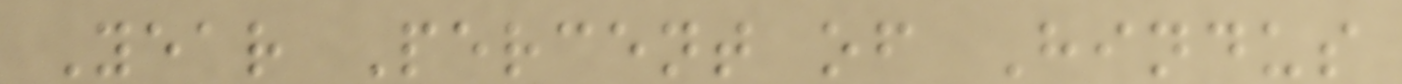Year Percent of Hindus
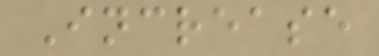Increase
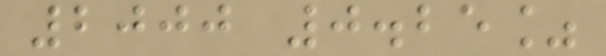2000 0.25%
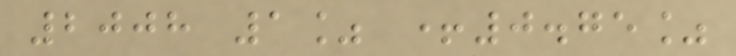2008 1% +0.75%
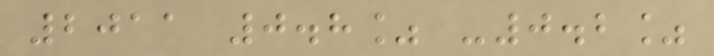2011 0.8% -0.2%
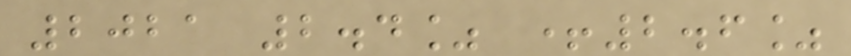2021 2.4% +2.6%
